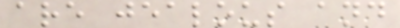are jealous and
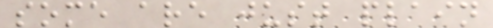some are just plain
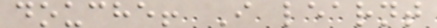douche! I learnt
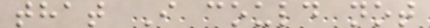that I could not
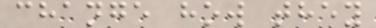change how they
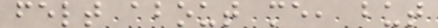felt about me, but
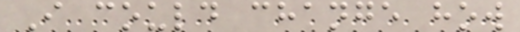I could change how
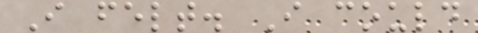I felt. I could
